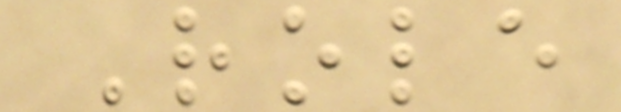Role
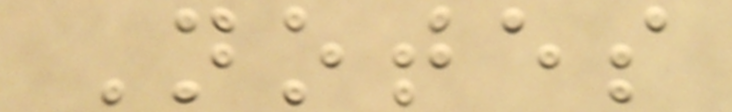Notes
